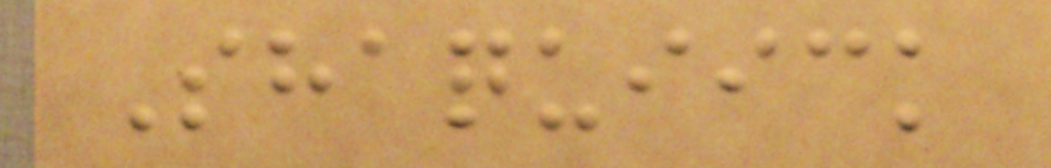Shaquiick
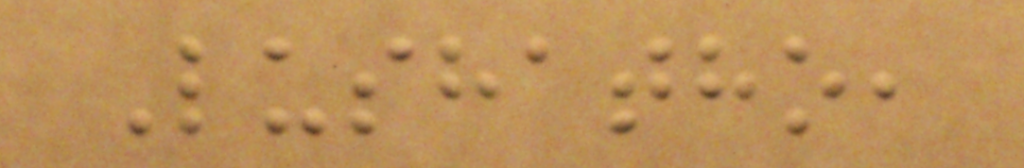Lushatho,
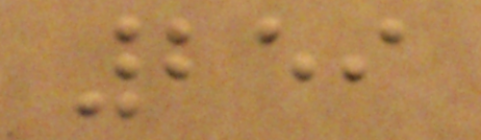259
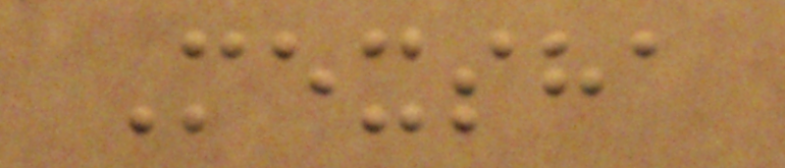Mexsha
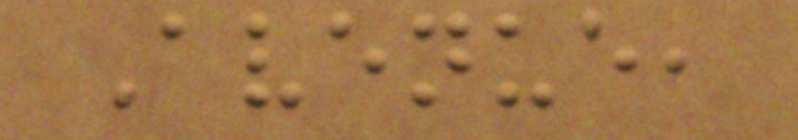Avenue,
